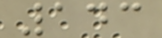143
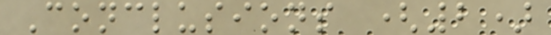Conclusions (2)
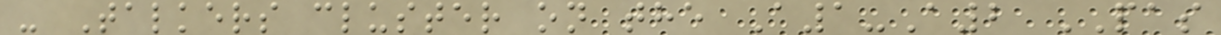- Talkers cluster on the A1-A2 PAS
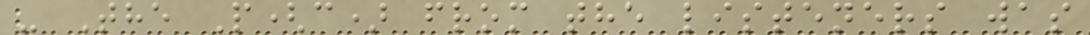- The P(c) from the listeners was
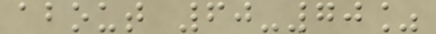about 60-70%
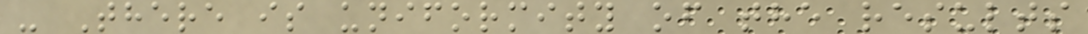- There is uniformity of the results
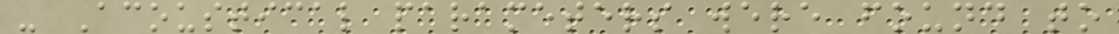- Acoustical parameters were found to
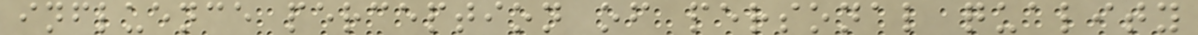influence perception of personal quality
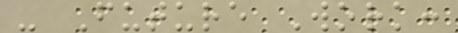- Future Work:
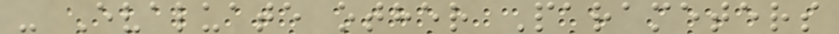- Evaluate other Parameters
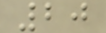20
